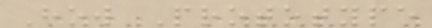How Prototype
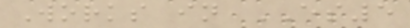Works in ES5
